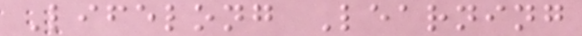Lifelong Learning
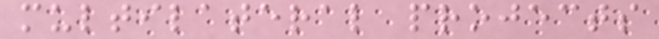multilateral projects
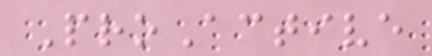ProActive
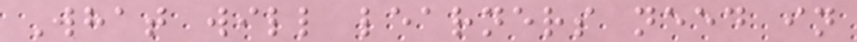What will learners need in
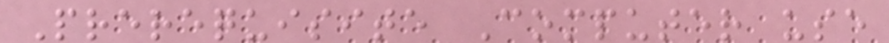Prerequisite Computer use
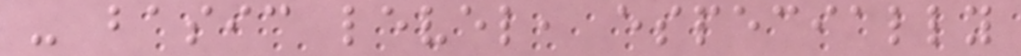- basic level, especially
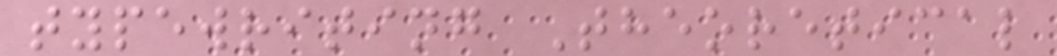typewriting Theoretical
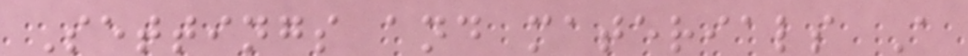Settings and materials A
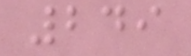249
